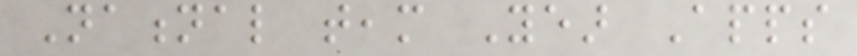National team Year Apps
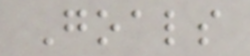Goals
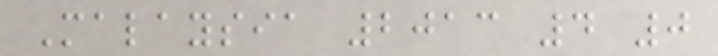Malaysia 2013 4 0
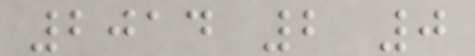2014 2 0
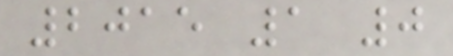2015 1 0
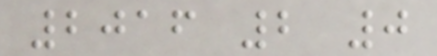2016 2 0
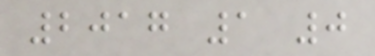2017 1 0
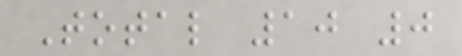Total 10 0
